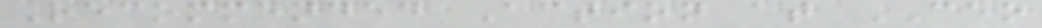Recommended Action at CEO
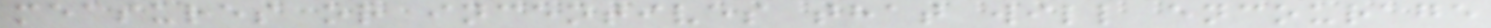measures or incentives that will encourage
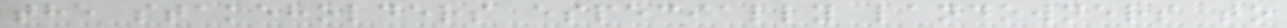the stakeholders especially landowners to
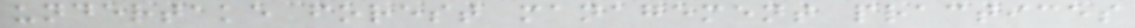undertake forest management practices
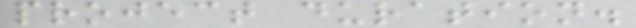project duration.
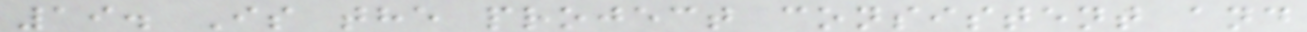19. Is the project consistent and
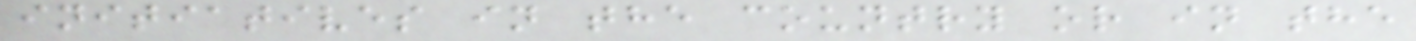initiatives in the country or in the
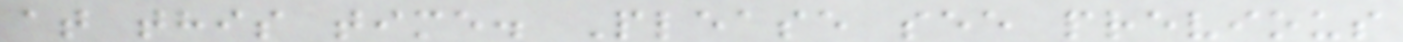at this time. Please see previous
